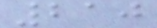210
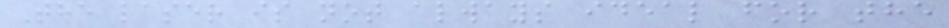The laser is not always ideal for the
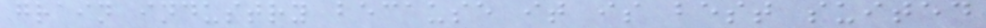grain industry because it is best suited
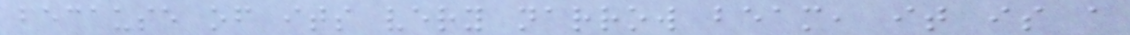because of its very narrow beam, it is a
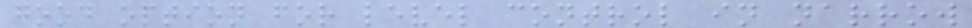good option for level control in narrow
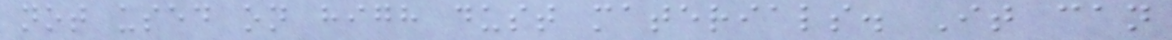not used on high dust materials. It can
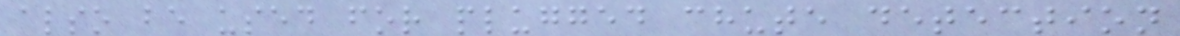also be used for plugged chute detection
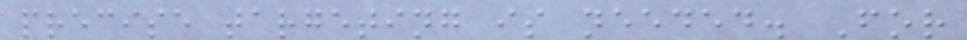precise targeting is needed. For
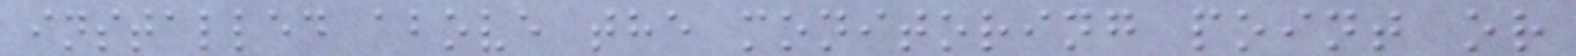installed above the monitoring point or
